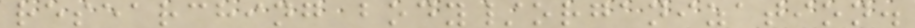researching body/organization.
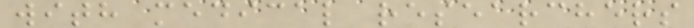with medical researchers
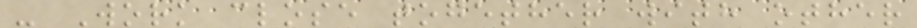- Work close together with other
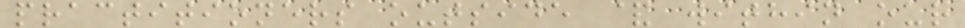practitioners outside & within our
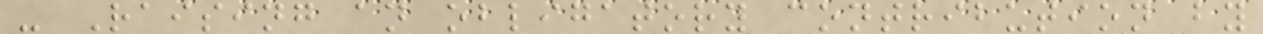- Raising an obligatory contribution by
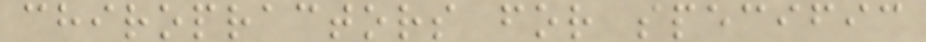chiropractors for specific
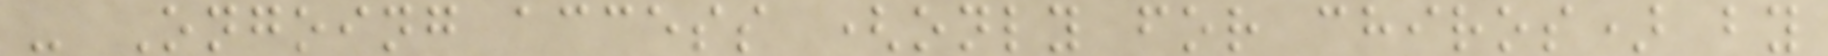- Ongoing access (only for chiros) by
